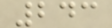243
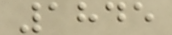1845
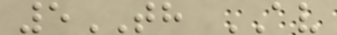5TH AV
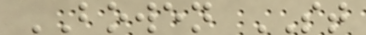BOWEN ST
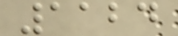1124
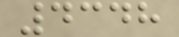4348
